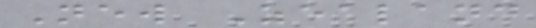New Zealand
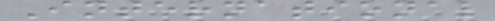International
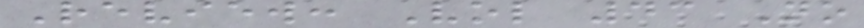Review: Vol 43 No
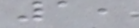1,
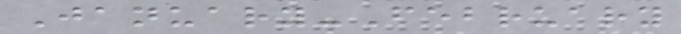January-February
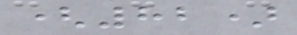(82)
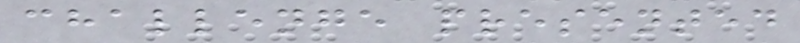challenge presented
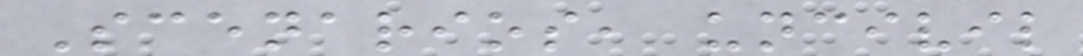Scenarios, uncivil
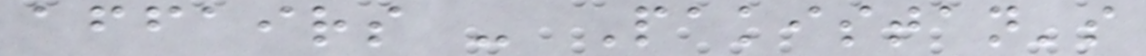affairs - Pakistan's
